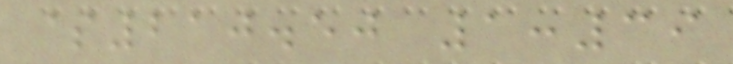$210.50 1:39
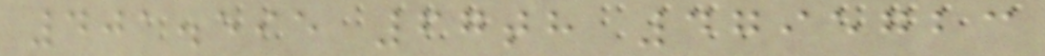401.595 67th 4795723
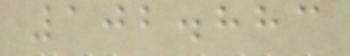102.883
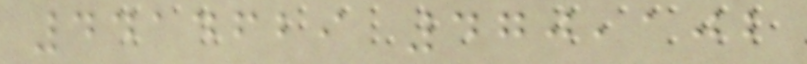4414629 470,102
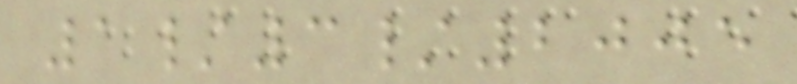1/3/2005
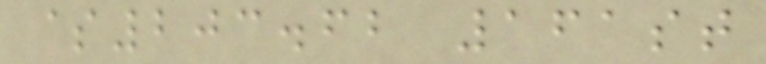$203.62 161st
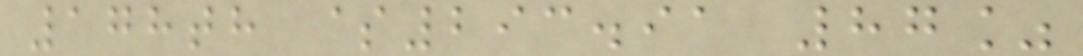178th $293.91 87%
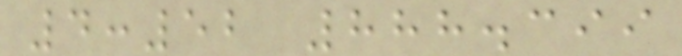4:52 888.399
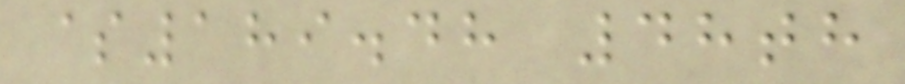$189.48 48th
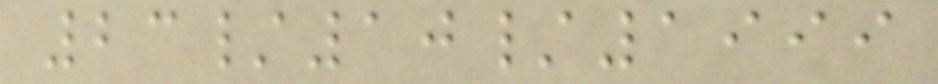23/10/1999
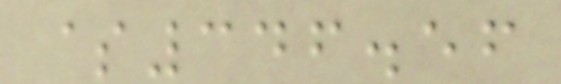$346.56
